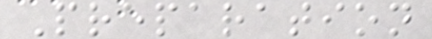Preparation
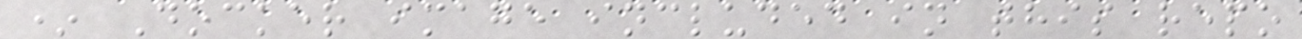* Docker image included in this repo
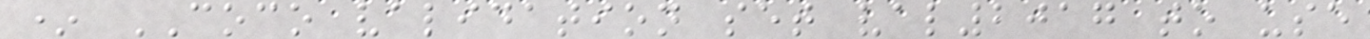* COCO validation set val2017 to use
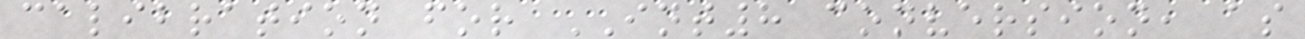calibration for INT8 conversion, as
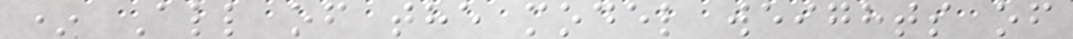* All of the model weights of
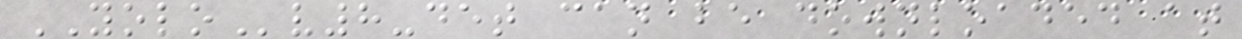YOLOv8-det can be downloaded at
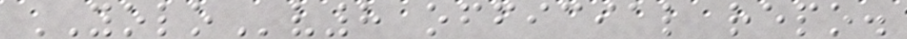YOLOv8 official repo.
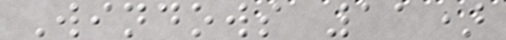Windows 11)
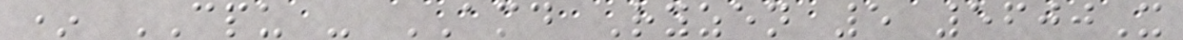* CPU - AMD Ryzen 5 5600X
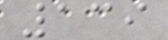139
